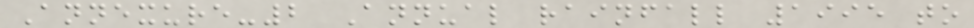Annexure-2 Annual rainfall 1995 to
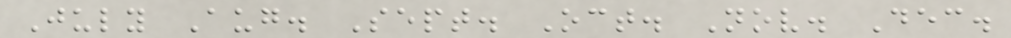July Aug. Sept. Oct. Nov. Dec.
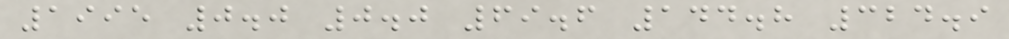1995 0.0 0.0 69.6 144.8 324.9
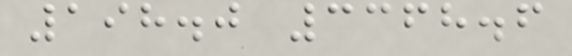198.0 3368.6
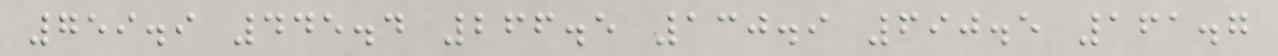759.9 445.4 266.5 130.9 690.5 161.7
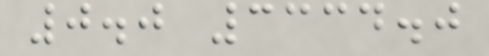0.0 3334.0
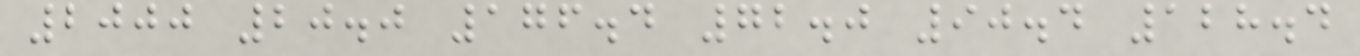2000 20.0 176.4 72.0 90.4 128.4
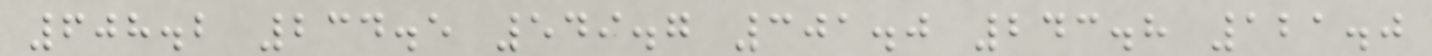608.2 234.5 549.7 301.0 243.8 121.0
